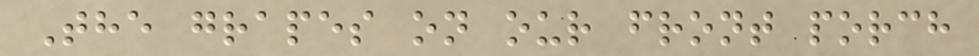The grapes on our front porch
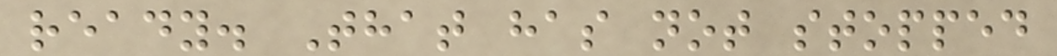ready. That has not stopped
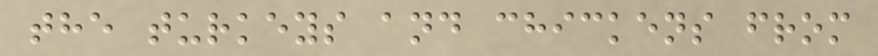the turkeys and chickens from
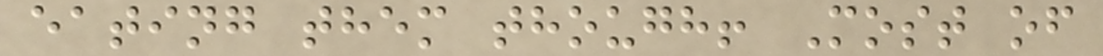eating them though! Most of
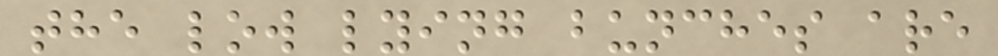the low lying bunches are
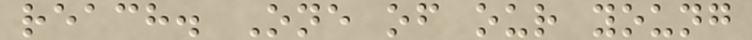reach. One of our young
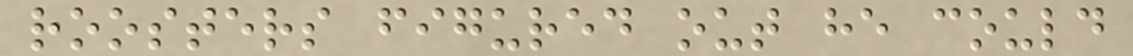roosters figured out he could
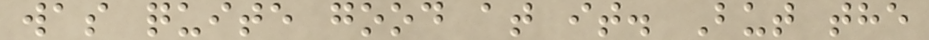was quite good at it. But the
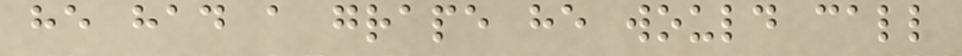he had a grape he would call
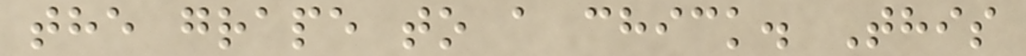the grape to a chick. This
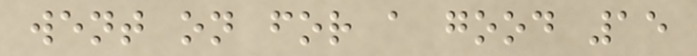went on for a good 15
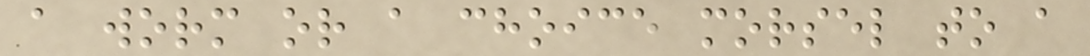a worm or a choice morsel to a
